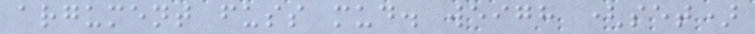argument fuss mud. weigh (set)
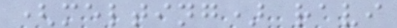(melting) ravi
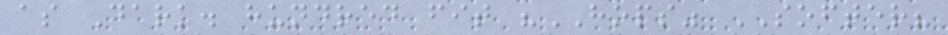as Dark. hundred fit "HOPS" SOFTER?
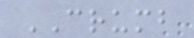CRUMB
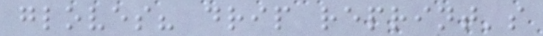gloves? drip reprint's
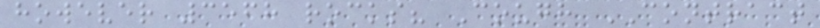however 3568 rocks? Cough CONTRACT
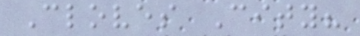Cloves City?
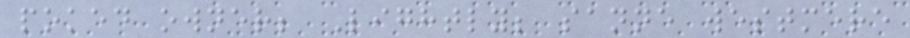poked owner; Lightly; sanne westmere
